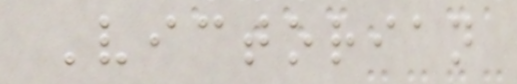Victorian
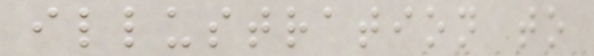illustration to
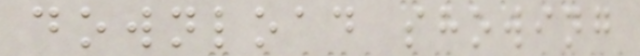download showing
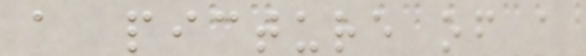a picture of a
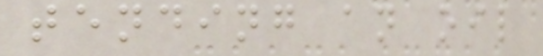tending an oil
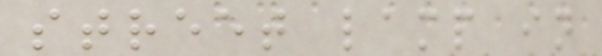street lamp in
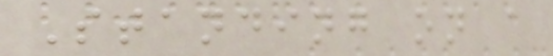Standing on a
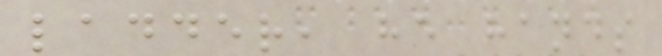ladder, he hands
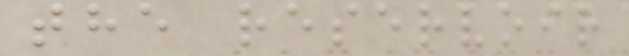the reservoir
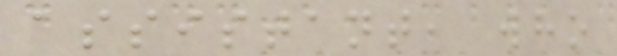assistant, who
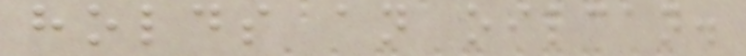holds an oilcan.
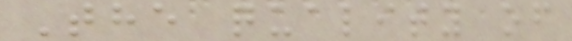The quality of
